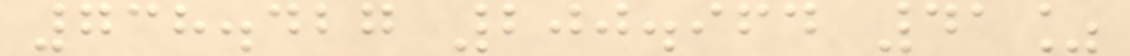738.427 200.964 41%
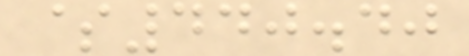$440.40
